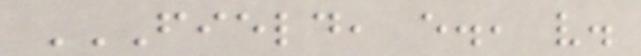FIELD, E., V.
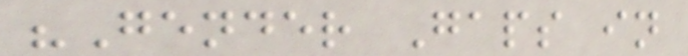"Gender Gaps in
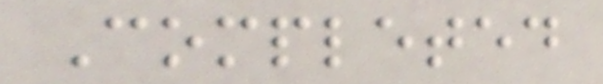Completed
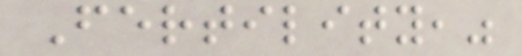Fertility,"
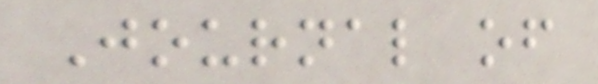Journal of
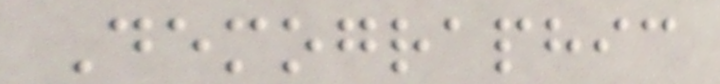Demographic
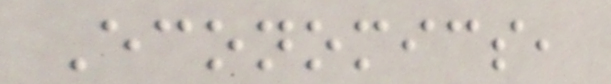Economics,
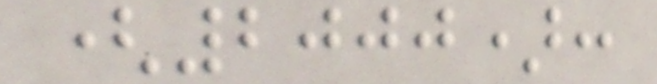(2000):
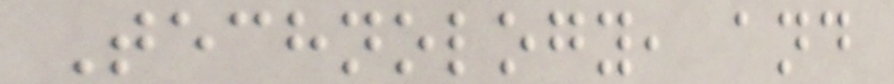Technology, and
